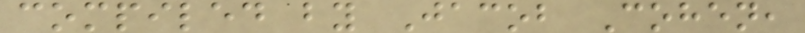compiled by Jacob Cohen,
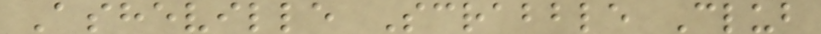Asheville Scrabble Club
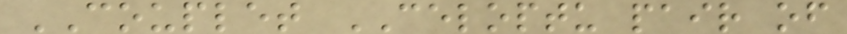COUPLET CELOPTU pair of
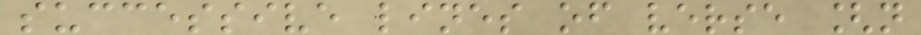successive lines of verse [n
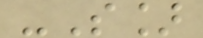-S]
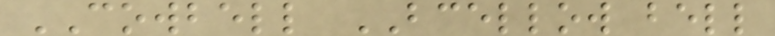COWBELL BCELLOW bell
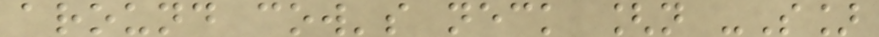around cow's neck [n -S]
